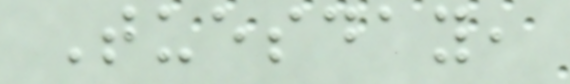Tuesday,
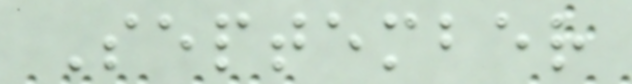September
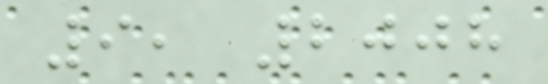9, 2008
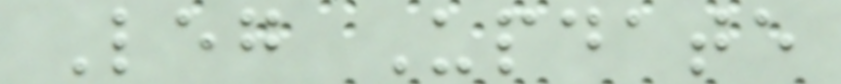Leg Update
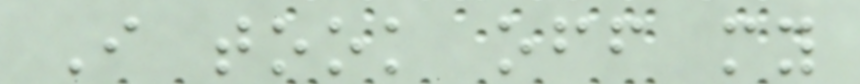I took off my
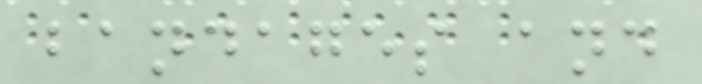bandages and
